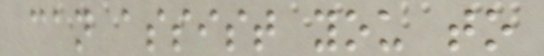can assist you to
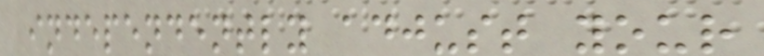independently adjust your
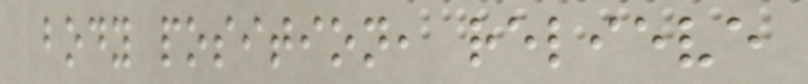body position, relieve
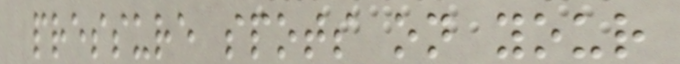pressure spots on your
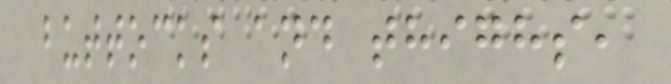buttocks and thighs,
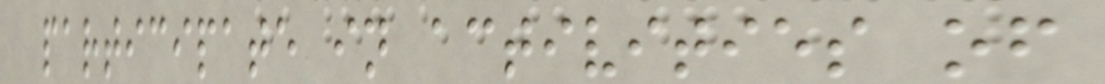participate in activities of
